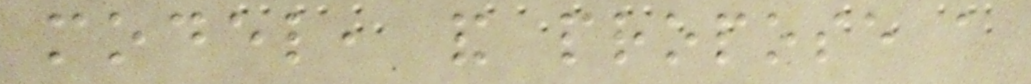model, and propose a
